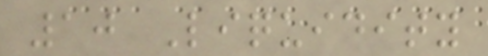10 Liquidity
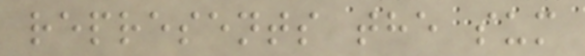represents the sum
